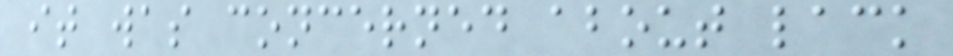it was concerned about lack
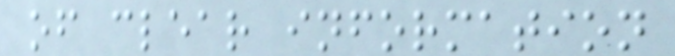of clear information
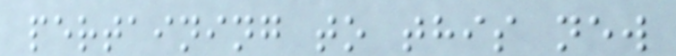pertaining to this new
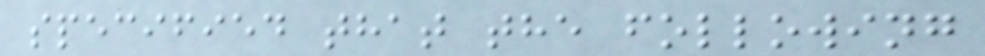specified that the following
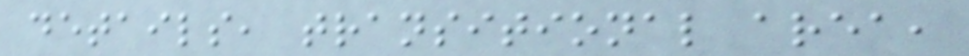details, transitional area,
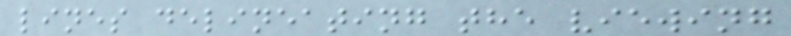lines delineating the viewing
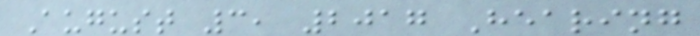August 3, 2017 Hearing
